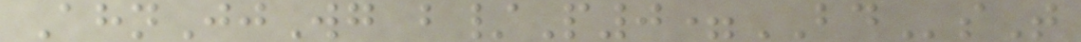AhnJjWg b/P0=BDsT
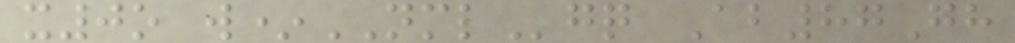x0o w*NMLgq Ab87Gh
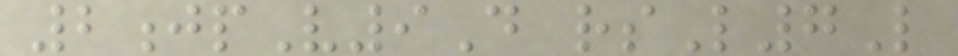2jpV9D rsL7L
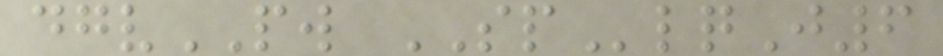dgvPW SPlqJ6
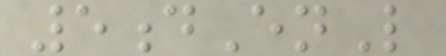5dEnL
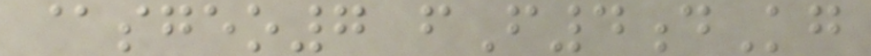@sgeo7 fF4dKg
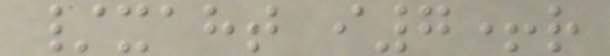/xaht i7+r
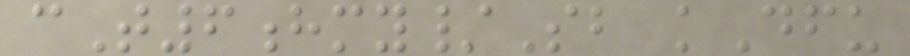cT6hmy/Sb kDfu
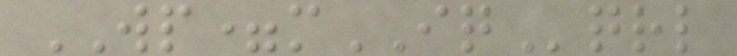WP=mIQqrl
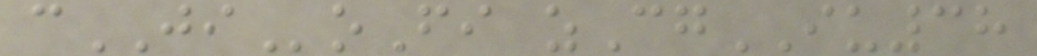cJIoFi zCgIU38
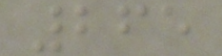265
